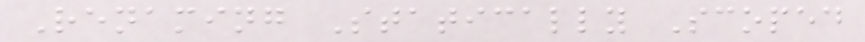Renaming Statically Scoped
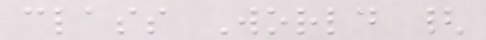class World {
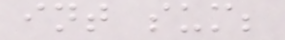int sum;
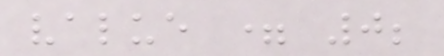value = 0;
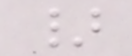}
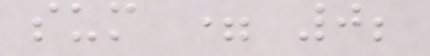sum = 0;
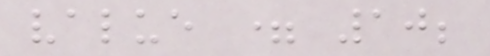value = 10;
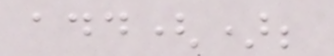add();
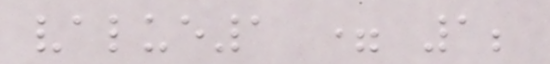value1 = 1;
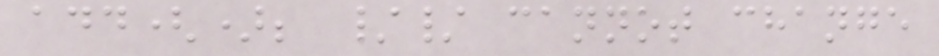add(); // cannot change
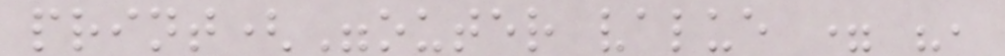print("outer value = ",
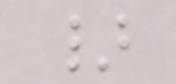}
